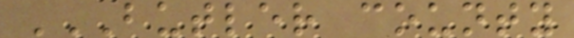BUTLER COUNTY
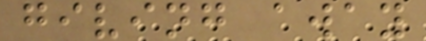giving away
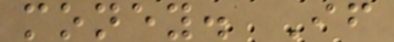money. If
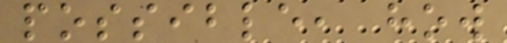possible, how
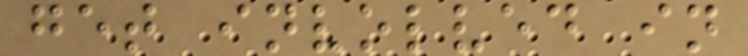get involved in
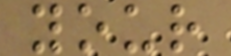your
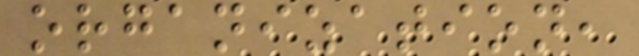organization,
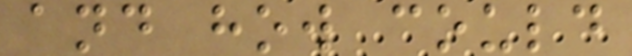and how could
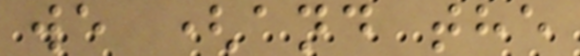we (and the
